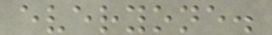everyone.
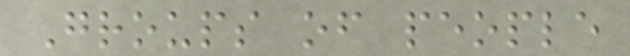Groups of people
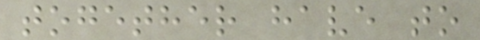together have to
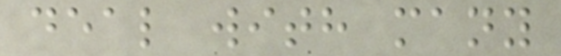deal with many
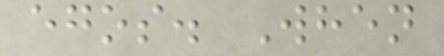egos. When
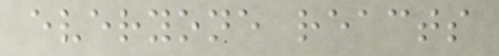everyone reacts
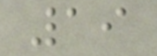19
